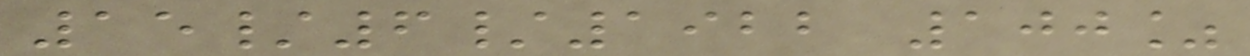15/6/1922 100%
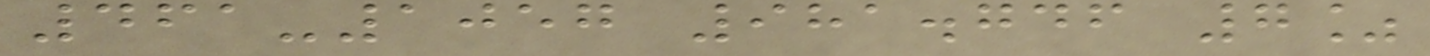461-1057 981.746 7%
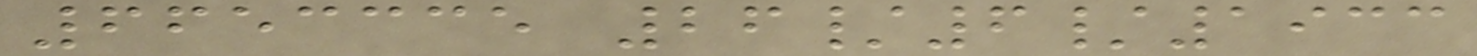6653335 26/6/1933
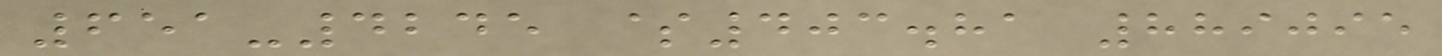651-4245 $403.81 889095
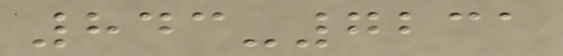843-7231
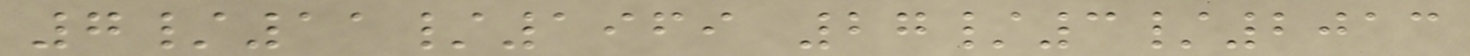7/11/1969 27/3/2013
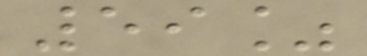59%
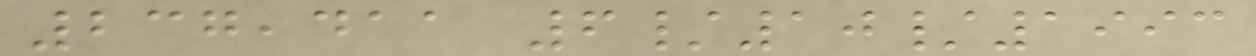237,411 6/10/1993
